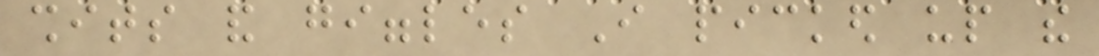shits and giggles I picked up the
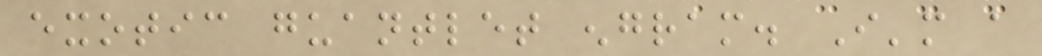exotic guantlet engram. I'm a
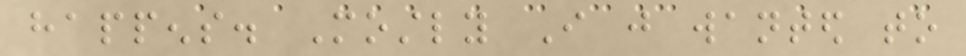happens. Mostly I just wanted to
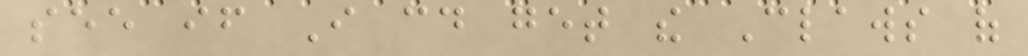see if I could get the Claws of
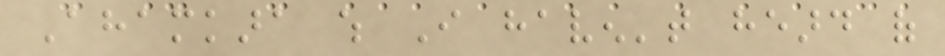Ahamkara which I haven't heard of
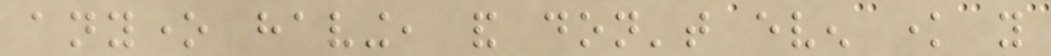anyone having, and don't even know you
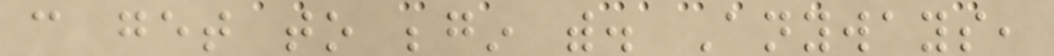can get to begin with. Anyways,
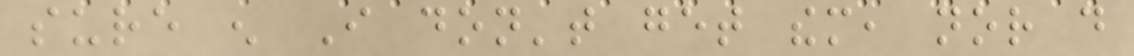sure enough I don't get them, nor do
